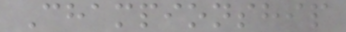Championship
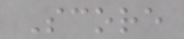Score
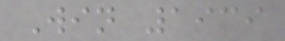Win 1939
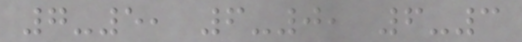7-5, 6-0, 6-3
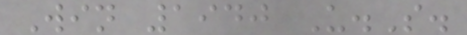Win 1940 U.S.
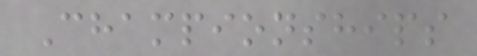Championships
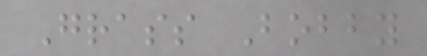Grass Bobby
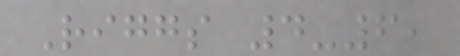Riggs 4-6,
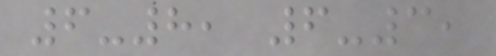6-8, 6-3,
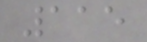115
